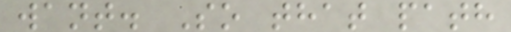want. So that path
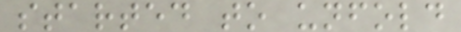started to unfold
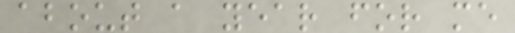about a year for me
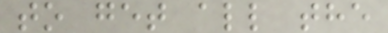to get all the
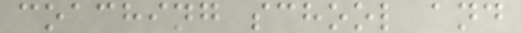coaching school and
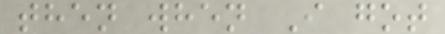then when I got
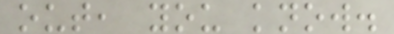out, you know.
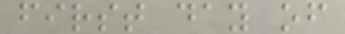first day of
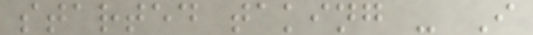started taking - I
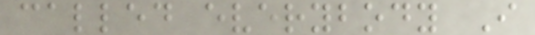called everybody I
